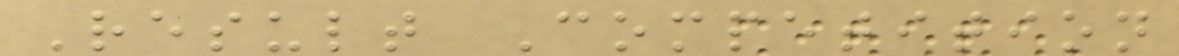Result Competition
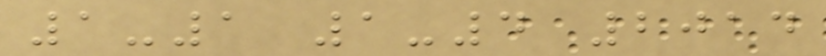1-1 1-4 2014
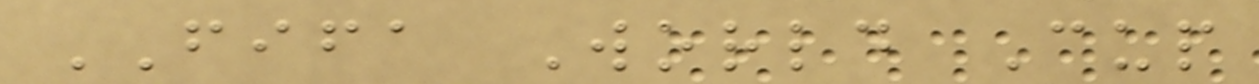FIFA World Cup
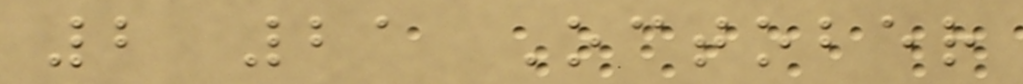2 21 October
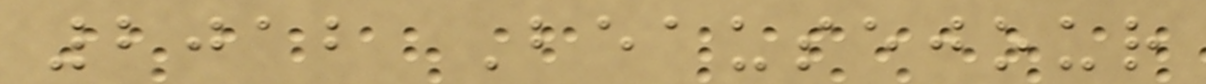2012 Beausejour
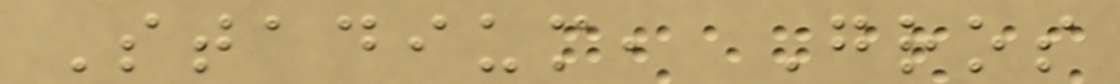Stadium, Gros
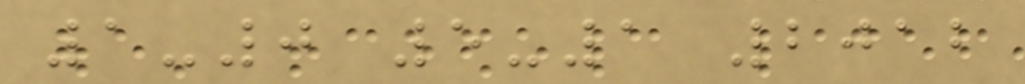1-0 5-1 2012
